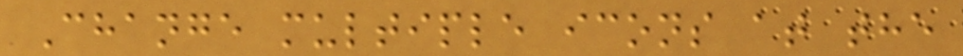Change multiple icons at the
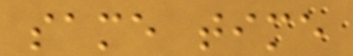same time
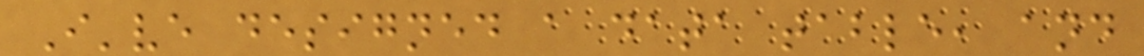I've designed a data table, and
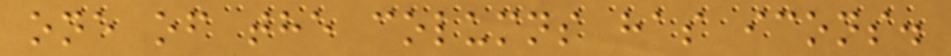one of the columns has icons.
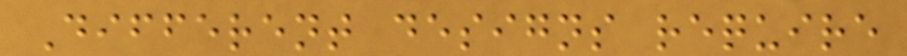Different designs require
